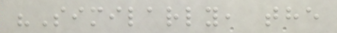"Similarly, the
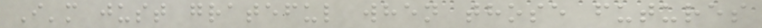I'm just grateful when those futures
